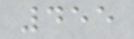455
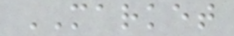MARKET
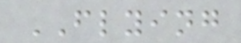FLYING
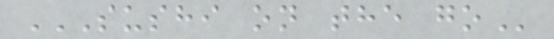SUSHI ON THE GO
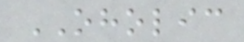OHOLIC
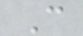C
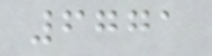6771
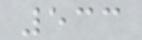533
